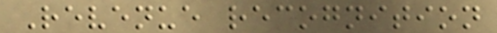Revenue recognition
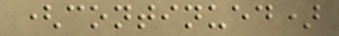(continued)
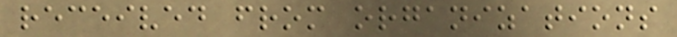received from organizations
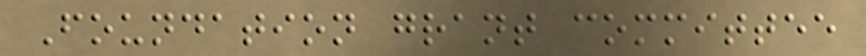Foundation grant committee
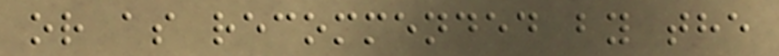or as recommended by the
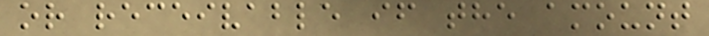or receivable if the amount
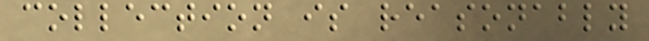collection is reasonably
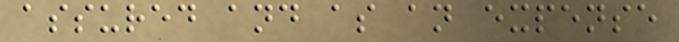assured and as an expense
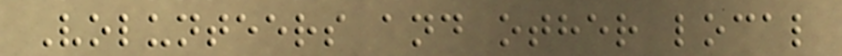Volunteers and other local
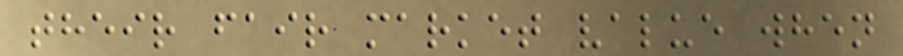their fair market value when
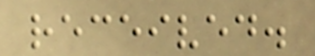received.
